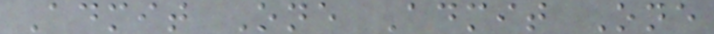Admit One Admit One
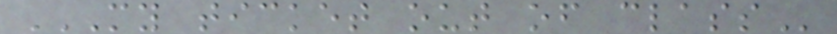MY TICKET OUT OF CLASS
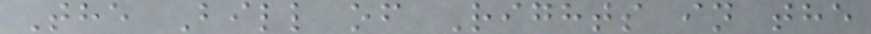The Bill of Rights in the
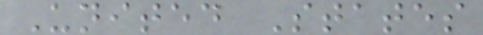United States
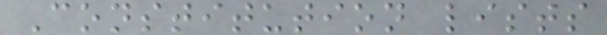Constitution lists
